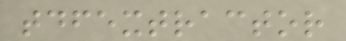tdfextractor
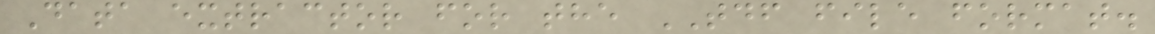Data extractor for the TDF file format.
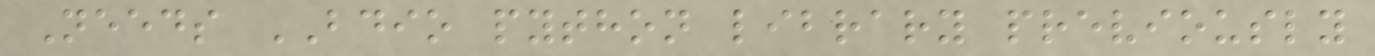Needs BDIO python library previously
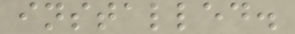installed.
